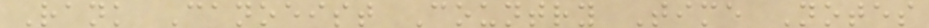Rank Canoeist Country Time Notes
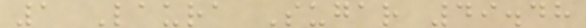1 Laura Sugar 49.48
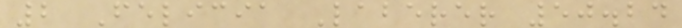2 Felicia Laberer 50.24
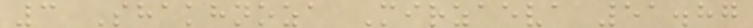3 Shakhnoza Mirzaeva 51.87
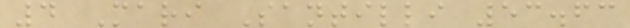4 Mari Santilli 53.63
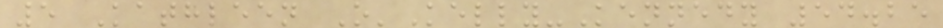5 Kathleen O'Kelly-Kennedy 54.25
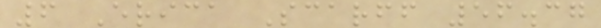6 Erica Scarff 56.37
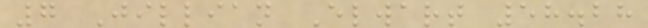7 Jillian Elwart 58.28
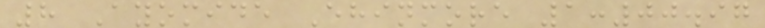8 Ayomide Ehinmore 1:00.97
